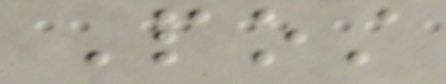Post
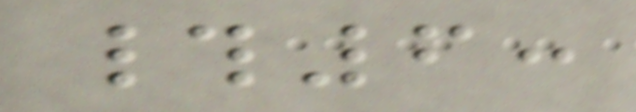#6:
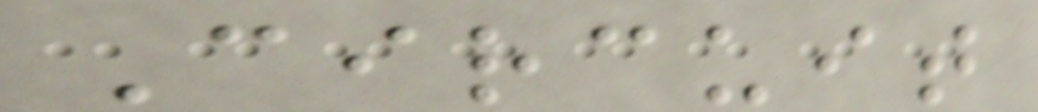Circuit
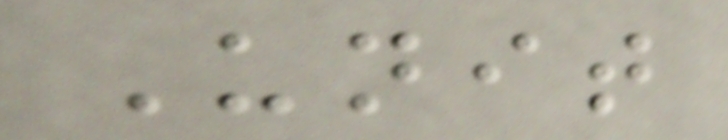Unit
